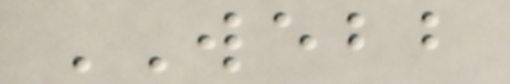WEBB
